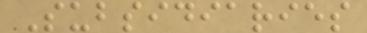Subsidiaries
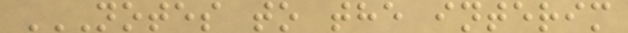NOTES TO THE INTERIM
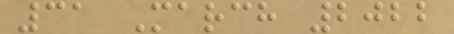31 March 2022
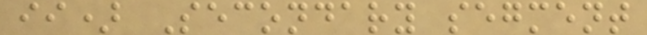ii) Secondary segment
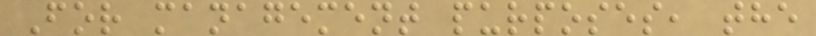For management purposes, the
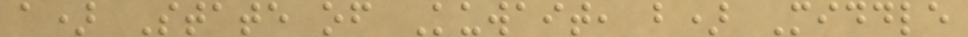a) State of Kuwait, b) Middle
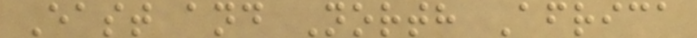East and North Africa
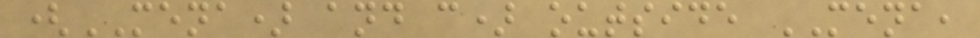(MENA) and c) outside MENA,
